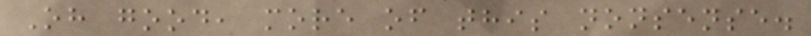Oh good, more of this nonsense.
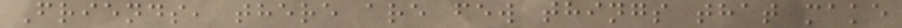Friends, there are few things that make
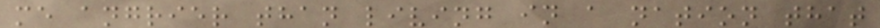me angrier than living in a nation that
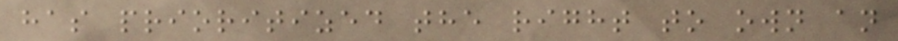has prioritized the right to own an
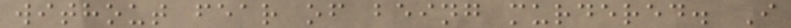without fear of being murdered. I
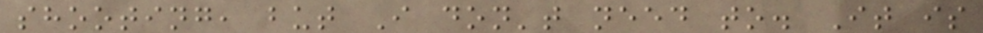shooting, but I don't need to. It is
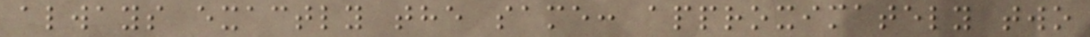always exactly the same: approximately two
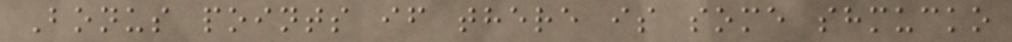Bonus points if there is some shmucko
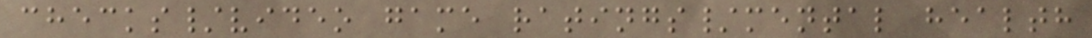checks/video game ratings/mental health
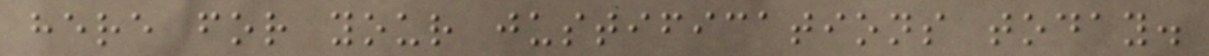here for your justifications today.
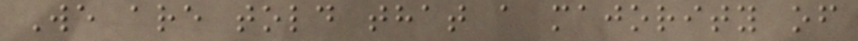We are told that a majority of
